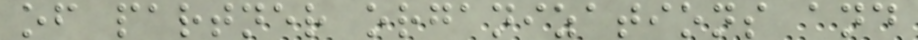of partner organizations and
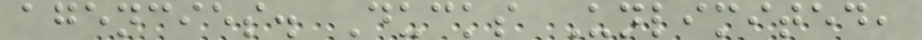agencies. Ducks Unlimited,
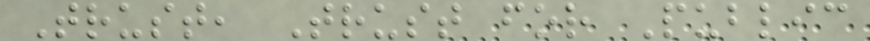Trust, Trust for Public
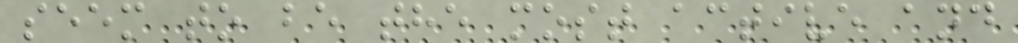seem to be the most active and
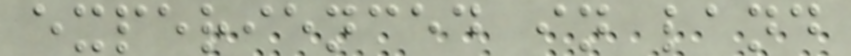experienced in land
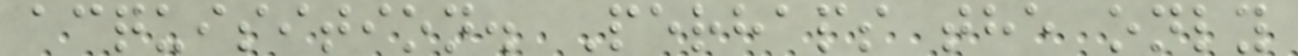acquisition. Perhaps the only
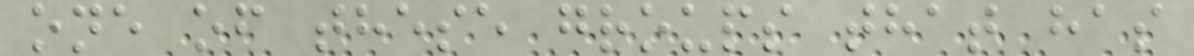one of these groups that has
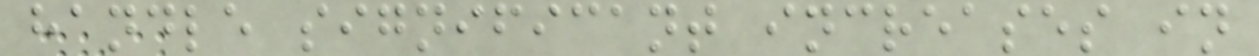handle significant increases in
